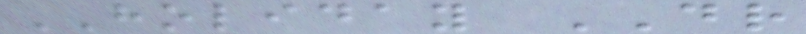HOLIDAY DR
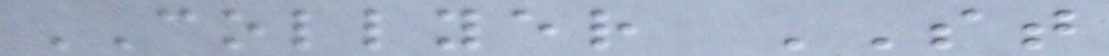COLLYER ST
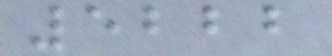5222
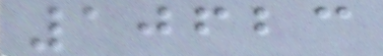10623
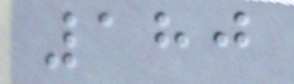180
